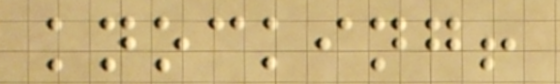knocking!
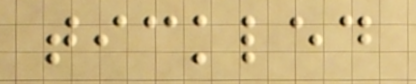tickled
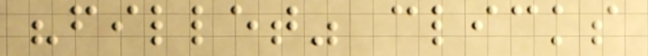"fillet" clicks
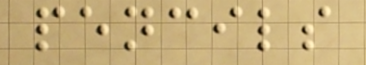pencils
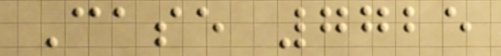Case 7725
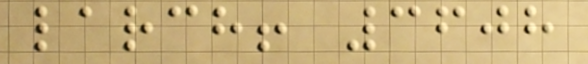larch! 3608
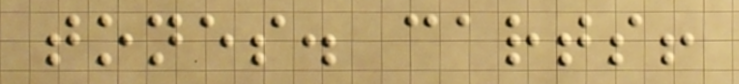tones. carts!
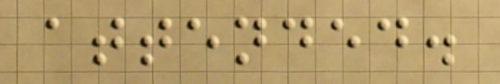attended.
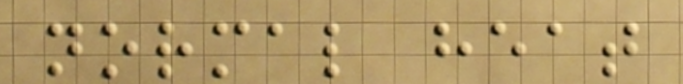normal heat
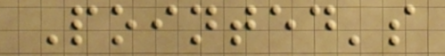Pointed's
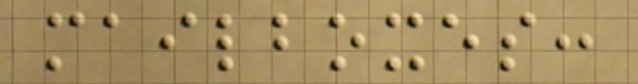mailboxes:
